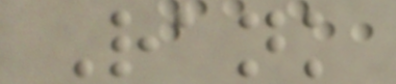Rank
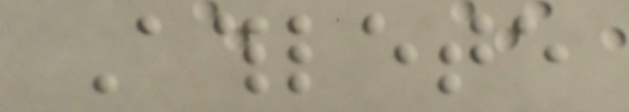Athlete
